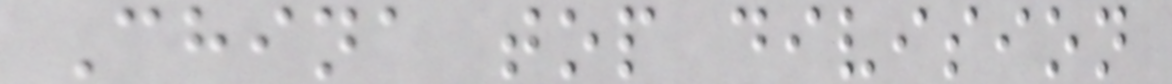China top division
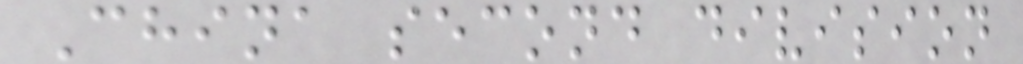China second division
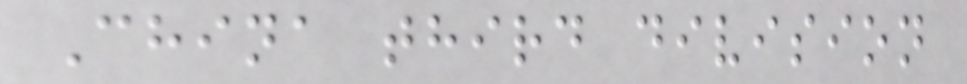China third division
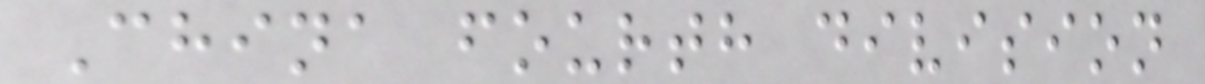China fourth division
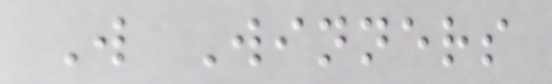W Winners
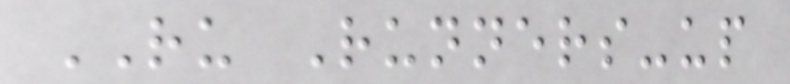RU Runners-up
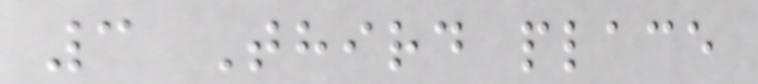3 Third place
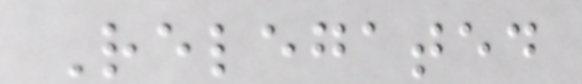Relegated
